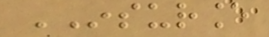INSURANCE
